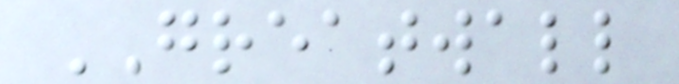GREATWALL
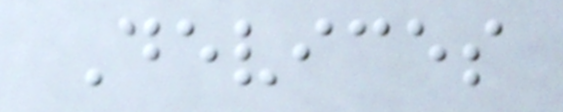Devices
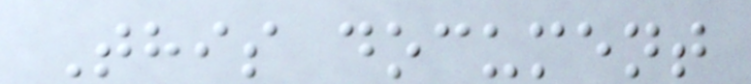This document
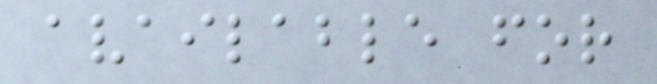available for
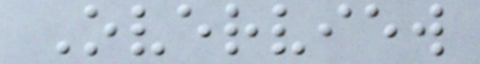Overview
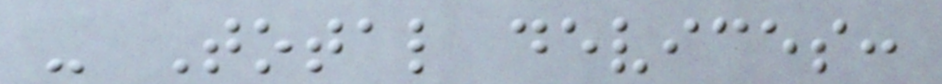- Total devices:
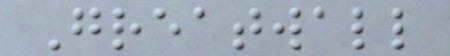Greatwall
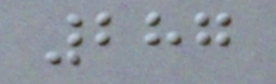287
